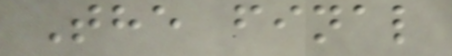The final
